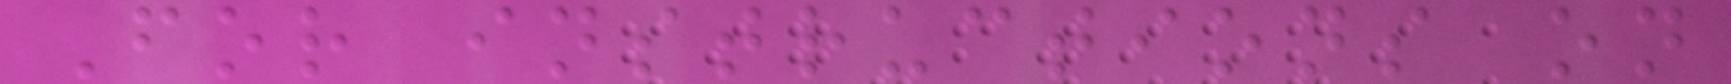For instructions on
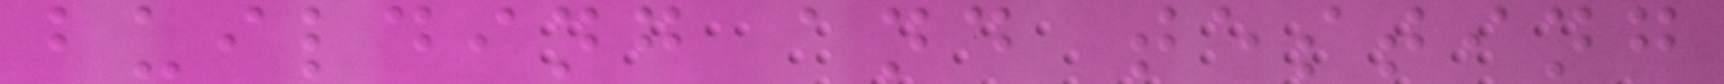building and testing
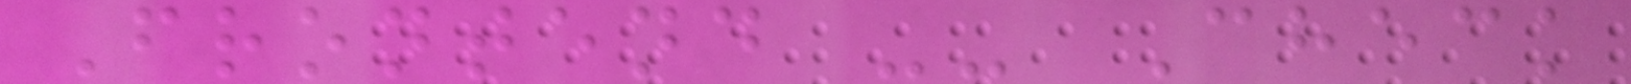Frontend -- Check
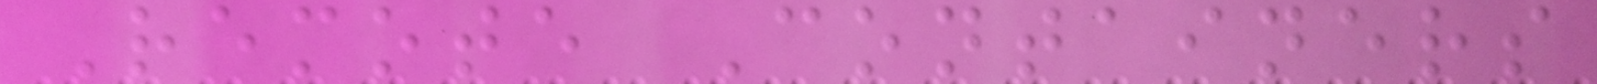Remote Containers
